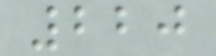220
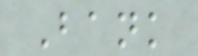Bank
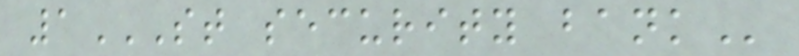1ST SECURITY BANK
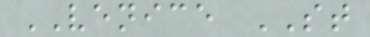VENICE ST
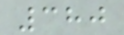380
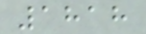1818
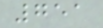751
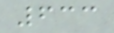633
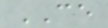CE
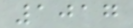1017
